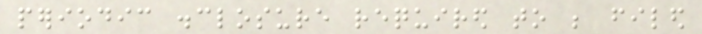periodic disclosure required to be filed
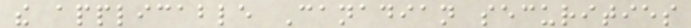the applicable Canadian securities
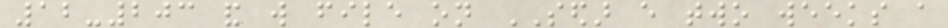12-203 and will file on SEDAR every two weeks a
